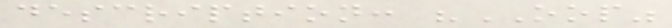description: "OOP"
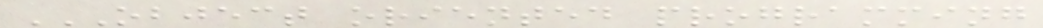OBJECT ORIENTED PROGRAMMING
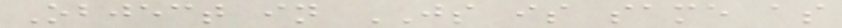Object in JS is same as
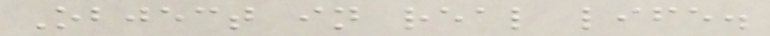Object in real life.
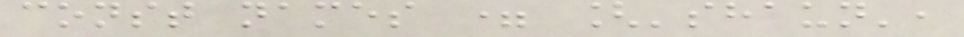const names = ['shaun',
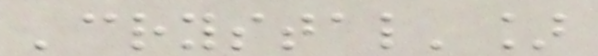'crystal']
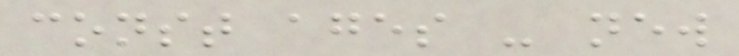const ages - new
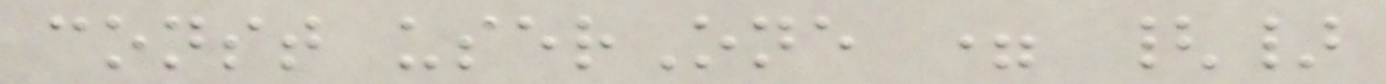const userOne = {}
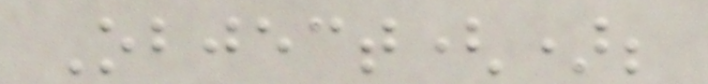Object();
